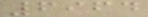6964
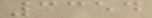3354
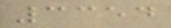3354
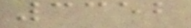3352
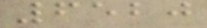6520
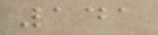141
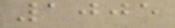1005
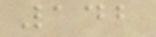142
